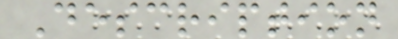Description
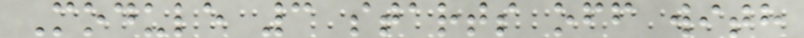Module 3 starts off with
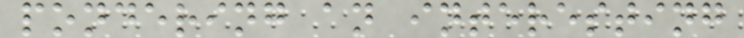pondering an interesting
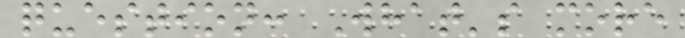question: What's more
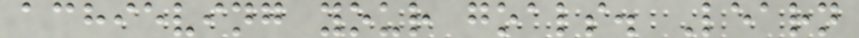achieving your goals. Learn
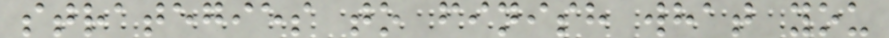strategies to finish what you
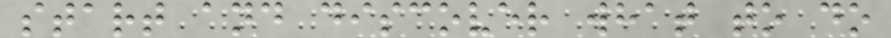start and discover what to do
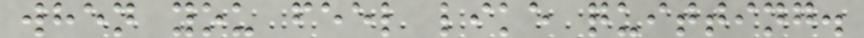when you feel like quitting.
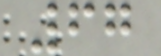67
